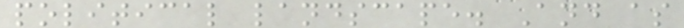political landscape. And as
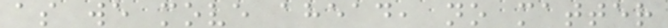as we move ahead, no matter
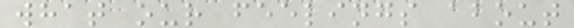what our feelings about
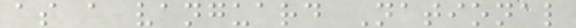as a vanguard National
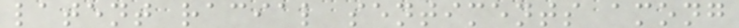latent racial sentiments among
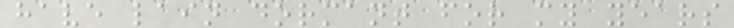have lain dormant for my years
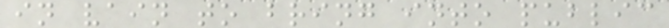in vain to bring into public
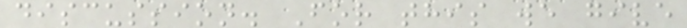discussion. For this we give
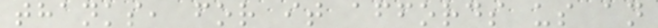thanks, for it affords us an
